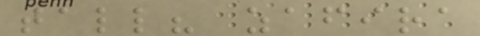tall? zafira
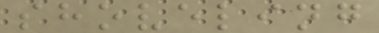shoveling
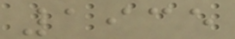1935
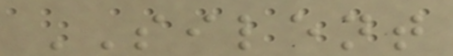SILENT
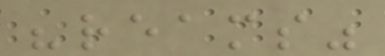"reams"
